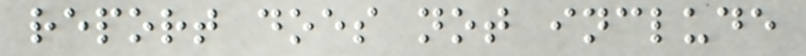report does not include
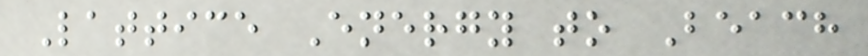Lattice Energy to Beach
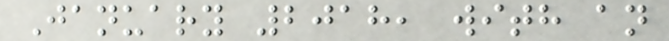January 2018, with an
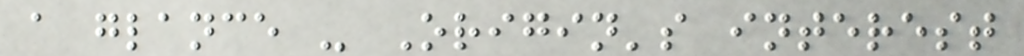a glance - Origin's interest
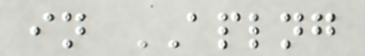in APLNG
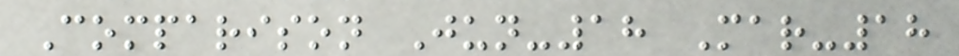Comparison Jun-18 Mar-18
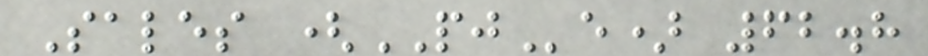Sales (PJe) 62.8
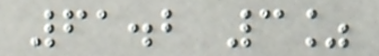61.2 3%
